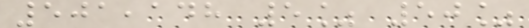501,148 5% 50%
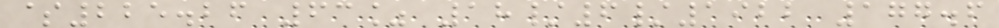$225.26 63% 18/6/1922 177.6
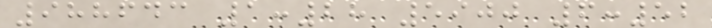988643 1:28 5900 6:52
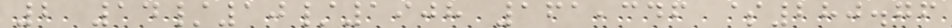2 14/10/1908 161,346 $280.76
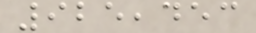925,453
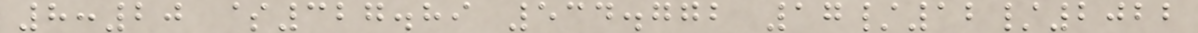8:20 $327.89 534.772 17/12/2022
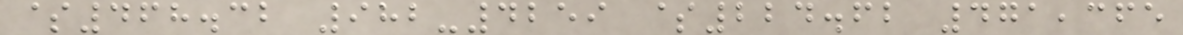$468.32 982-4259 $224.62 471,365
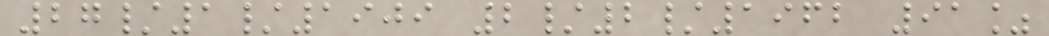27/1/1909 2/2/1962 91%
